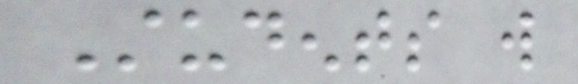Students will
